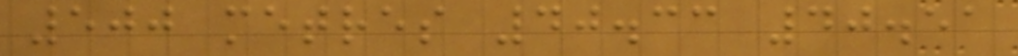500 metres 40.33 40.51
